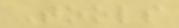Tools
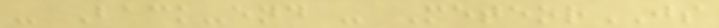- Back-end - MeteorJS
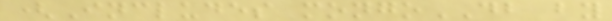(Includes mongoDB by
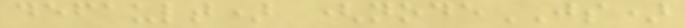default) (nodeJS)
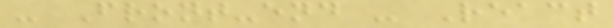- Front-end - React
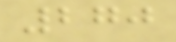270
